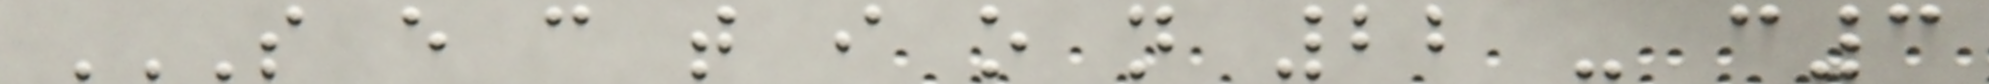S E C T I O N 22 - C3
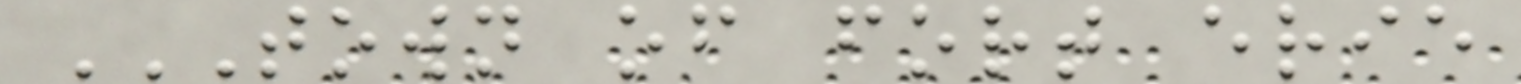TOWN OF FORT ERIE
